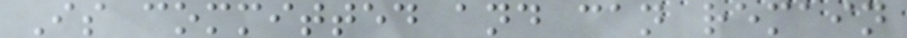Is committed and can remain
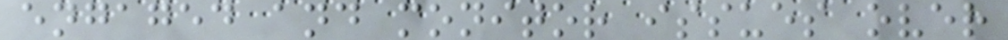engaged and monitor issues over
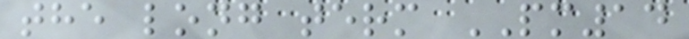the long term PM14
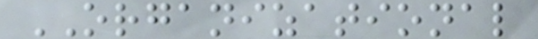ORGANIZATIONAL
